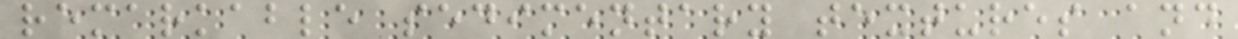remarkable sedimentary textures and
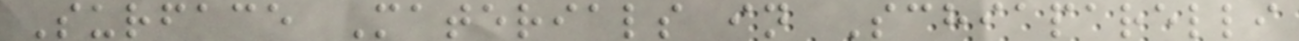Surface Materials in Schiaparelli
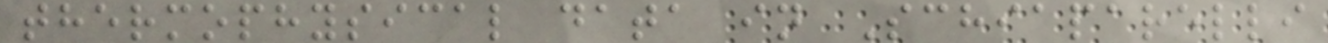thermophysical data in Schiaparelli
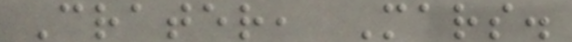Crater, Mars.
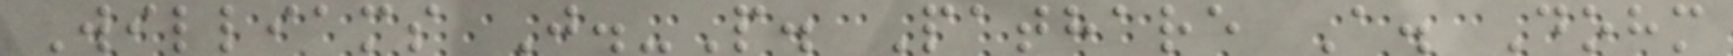Williams J.-P. Pathare A. Dohm
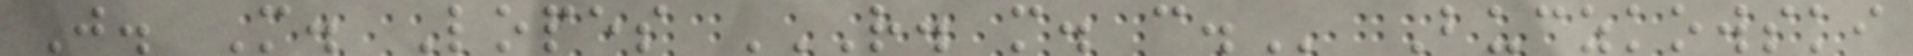J. M. Lopes R. M. C. Buczkowski
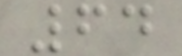64
